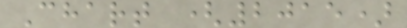Chart (2015)
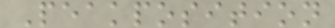Peakposition
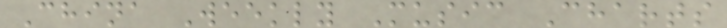China Weekly Music Charts
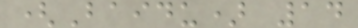(Baidu) 14
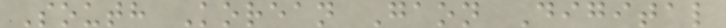South Korean Gaon Digital
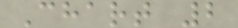Chart 2
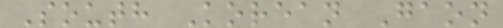South Korean Gaon
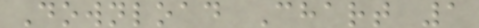Download Chart 1
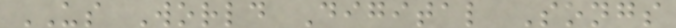US World Digital Songs
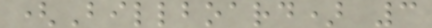(Billboard) 3
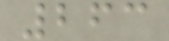263
